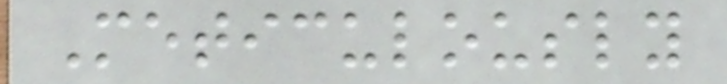Meticulously
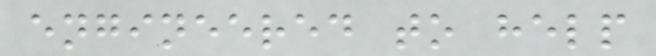engineered to help
